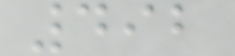492
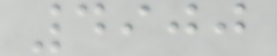4900
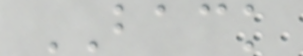BACK
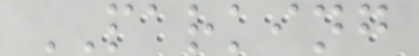PARKING
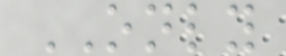ONLY
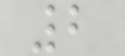2
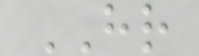HR
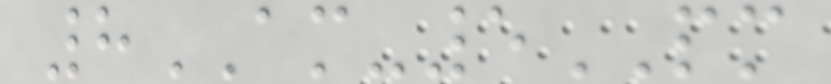8AM-5PM
